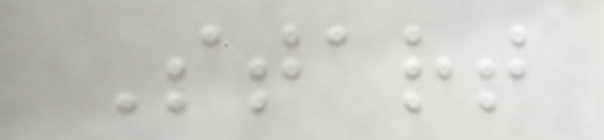Start
